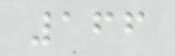166
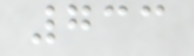733
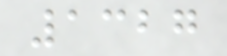1327
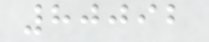80092
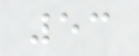53
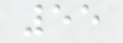55
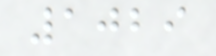1029
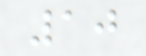10
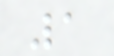1
